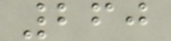260
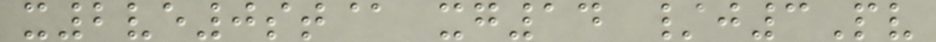x2ve0st@ xg14 /j3Pv
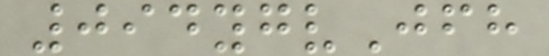094ygvJfh
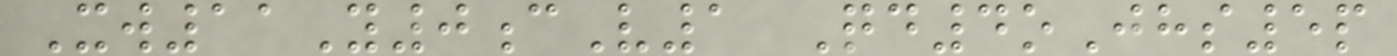Xw11Y0cV1 Qd4oJhs5p
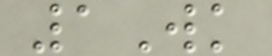1Wk
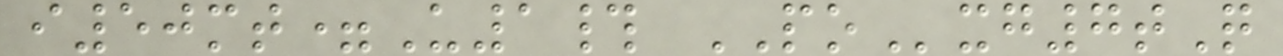i50mt=U1# POxg7tQ
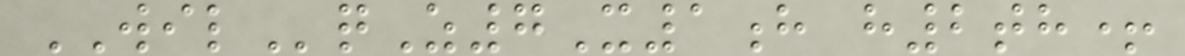WILqZ7X1h h2th+
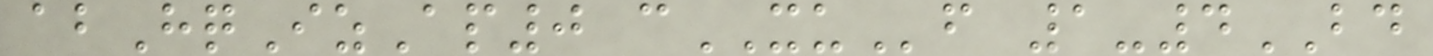abHqIzAp0 cXUf 1-4BD
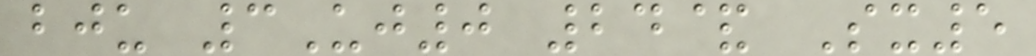bju 3Uj0 24& Sx5
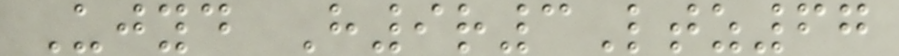Ujyd H9r3Ltz67
